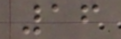16
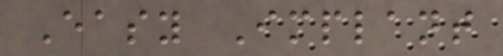Easy Implant
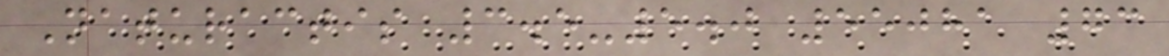Naturactis 3.5-5.0 55081 73
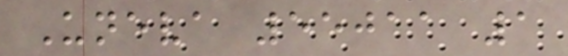Uneva 55011 1
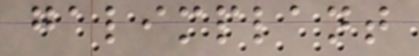galimplant
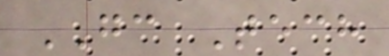GC Tech
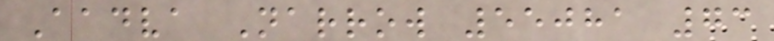Aadva Narrow 55081 73
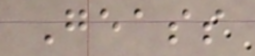Geass
